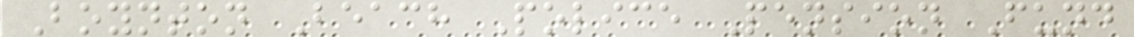Boynton Beach Police Pension Fund
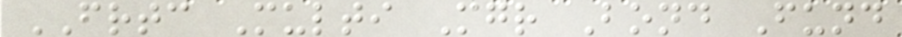FRTC Multi Mgr Bond Fund
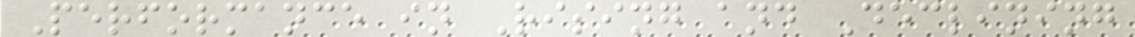Performance in Rising and Declining
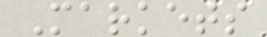Markets
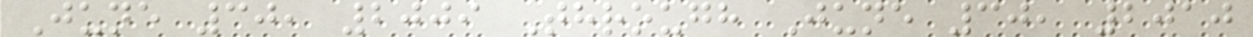June 30, 2009 Through June 30, 2010
